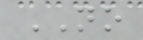NO
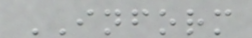INFORM
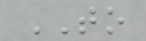TO
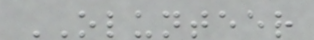OLUNTEER
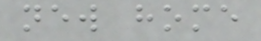new home
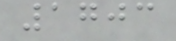1703
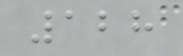128
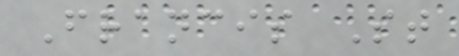Francis St
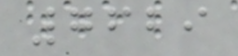7629
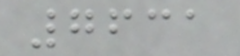7631
